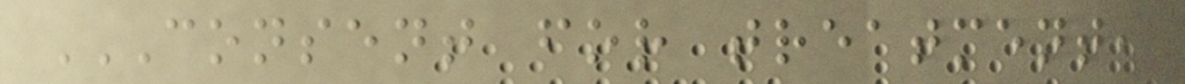CONSENT FOR TREATMENT,
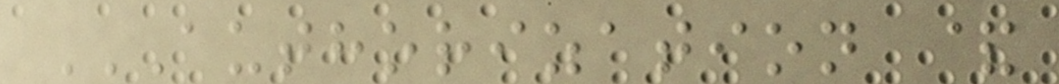AUTHORIZATION &
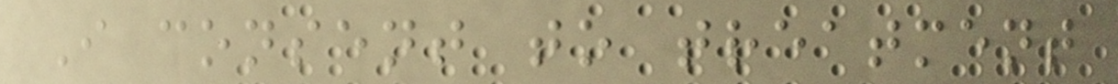I consent to treatment
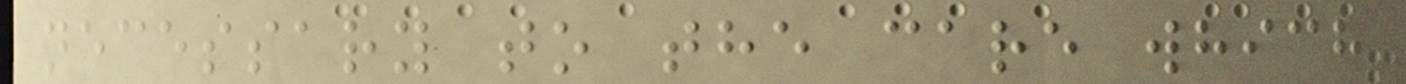necessary to the care which
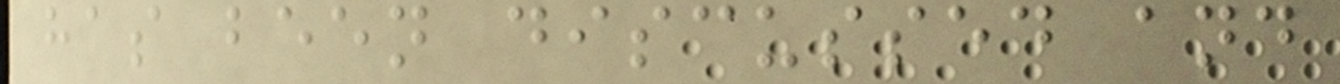has been discussed and
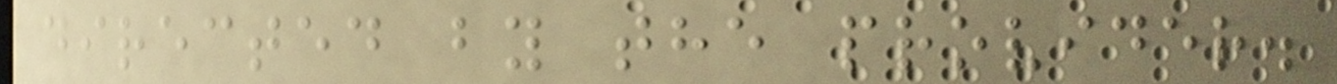directed by the provider.
